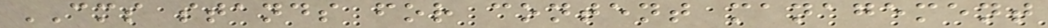CMS stands for content management
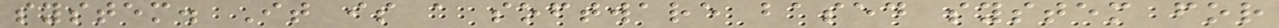system. It is a software based system for
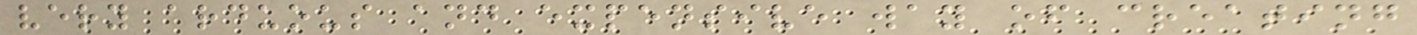very arduous and expensive way of creating
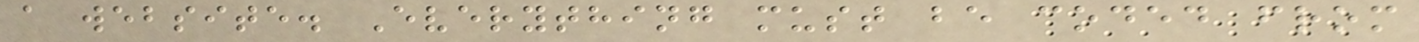a website. Everything must be coded from
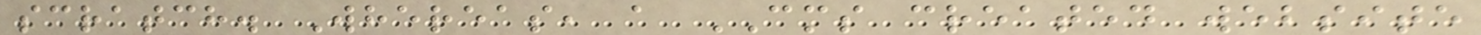scratch. Whereas, a CMS created website
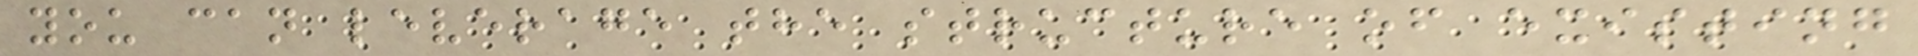you can leverage the structure of existing
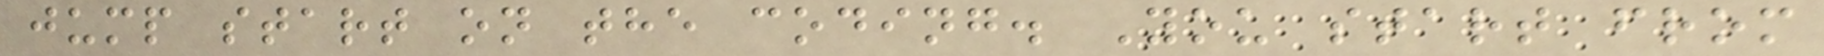jump start on the coding. You start from
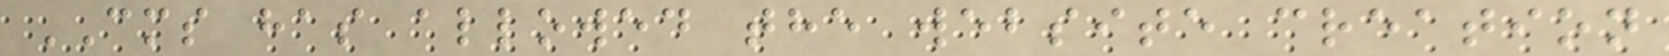CMS has allowed the website creation
